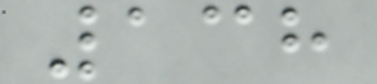138
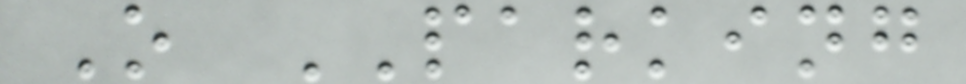O PARKING
